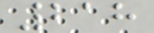218
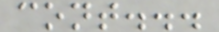cont...
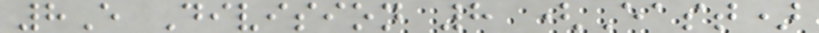8E Division 8 (East)
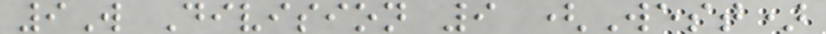9W Division 9 (West)
